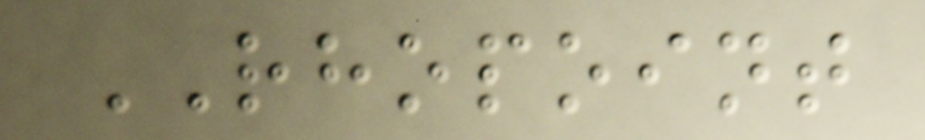RHOPOINT
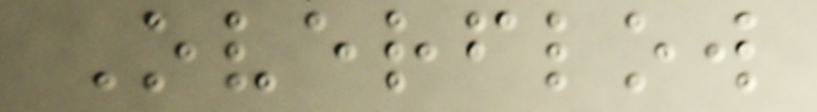Overflow
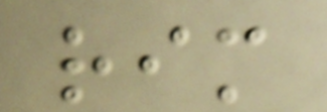rim
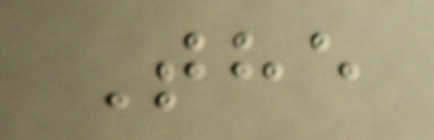The
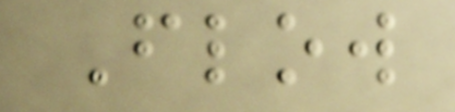Flow
